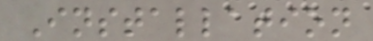Installation
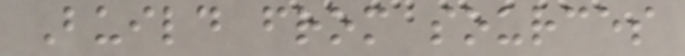Build from sources
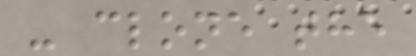- clone the
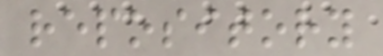repository
